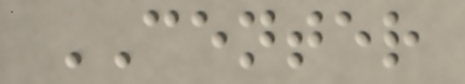CENTER
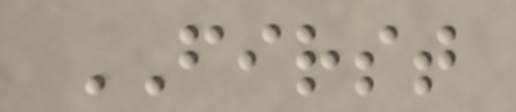FIRST
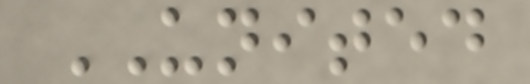UNITED
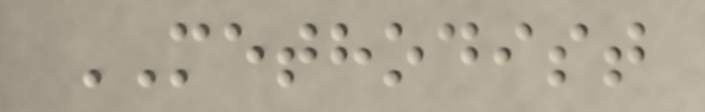METHODIST
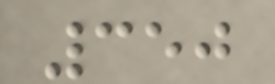350
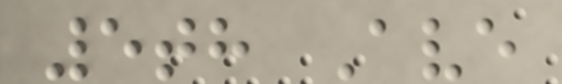5th Ave
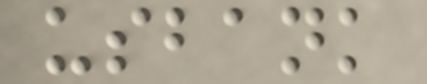usbank
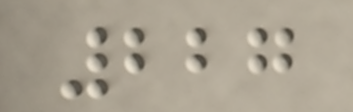227
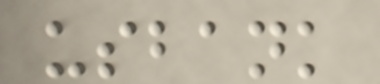usbank
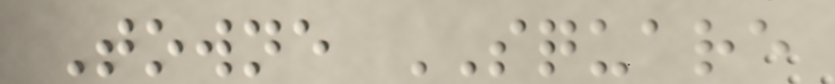Towne SQUARE
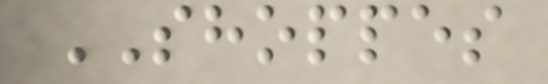SHOPPES
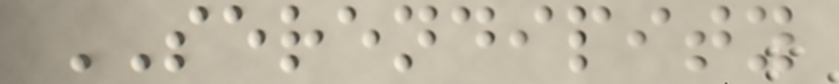SERENDIPITY
